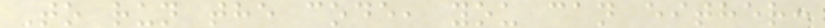To run the code, you can either:
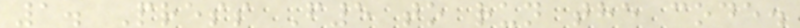1. Press F5 to run the code.
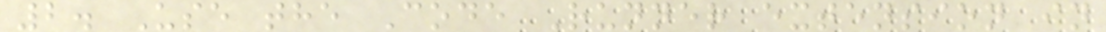2. Use the Code Runner extension in
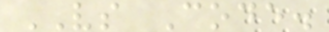VS Code.
